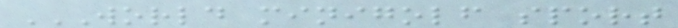WORLD MINIGOLF SPORT
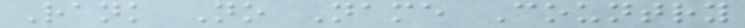Rank No Name Country
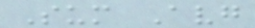Sum Avg
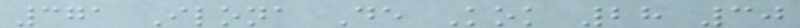371 Ilona De Kok 28 30
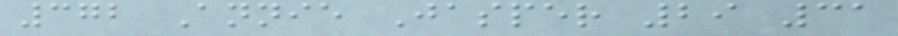372 Annie Jasper 29 31
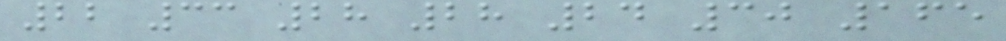22 33 28 28 24 30 165
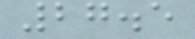27.5
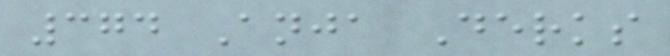374 Anja Derks
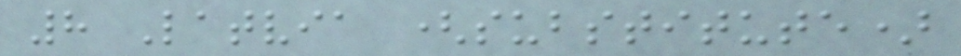8 Latvia (substitute)
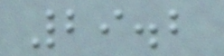29.2
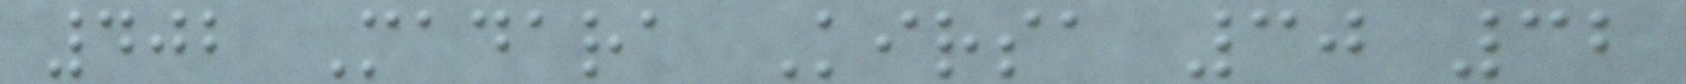402 Madara Kirsa 30 32
